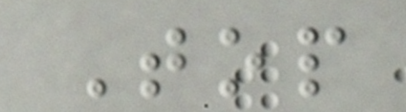Top
